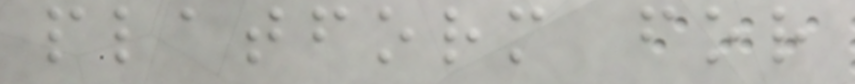platform for
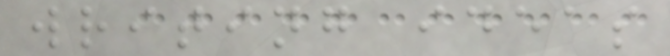writing ideas
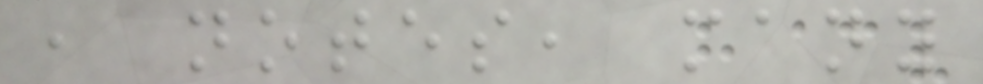, notes, many
